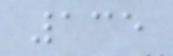135
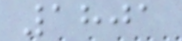1801
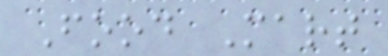Food Mart
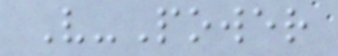V-Power
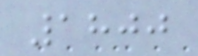1800
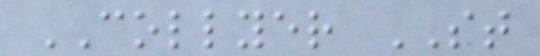COLLYER ST
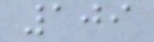109
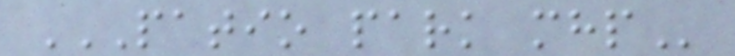PATIO PARK MHP
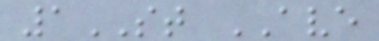1ST AVE
